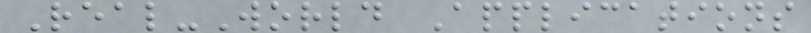Real-World Applications
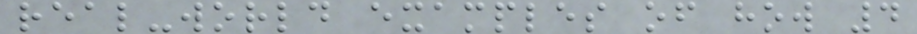real-world examples of how 4
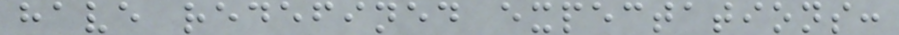have redefined expectations:
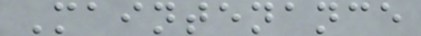Maintenance
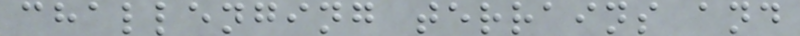challenging terrains and
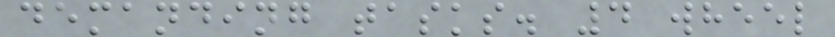demanding tasks. 4 wheel
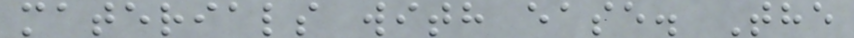materials with ease. The
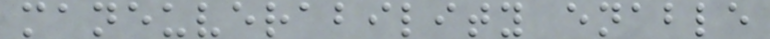maneuverability enable
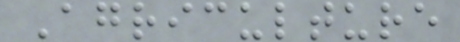Agriculture
